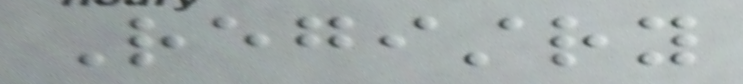Registry
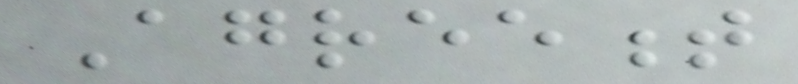Agreement
